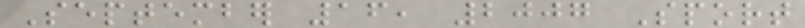September 16, 2007 Sport
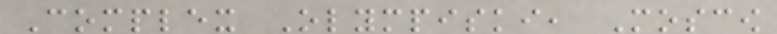Complex Olympiski, Moscow
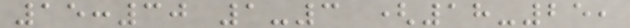15:30 1-3 (18-25,
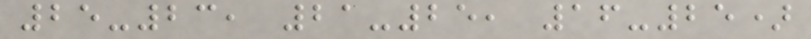25-23, 21-25, 16-25)
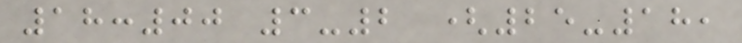18:00 3-2 (25-18,
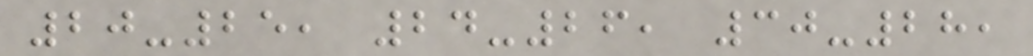20-25, 24-26, 30-28,
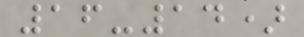16-14)
